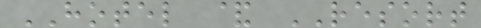HOTEL & RESORT
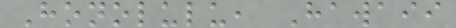Honolulu, Hawaii
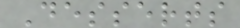Desserts
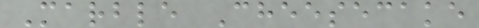Marble Cheesecake
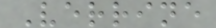Verrine
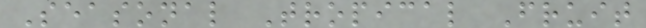Seasonal Tropical Fruit
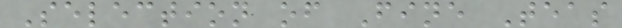Selection of Fine Teas
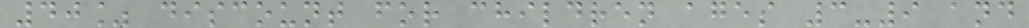40% discount for children ages 3-9 and
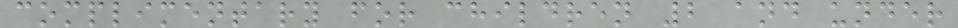complimentary for children 2 and under
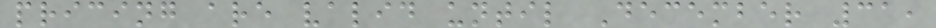pricing are valid until December 31,
